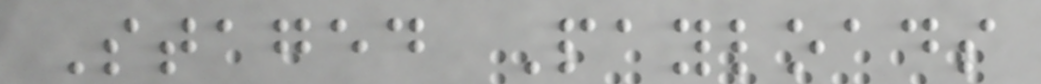Staged Payloads
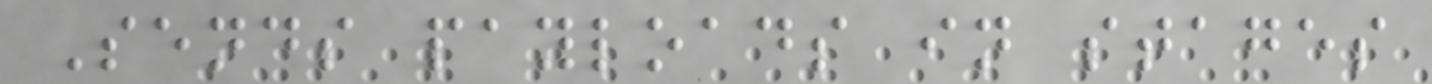Sends payloads in stages
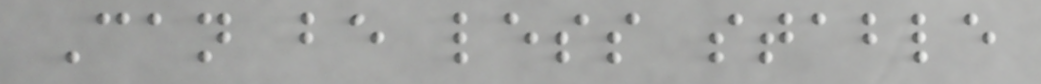Can be less stable
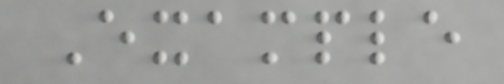Example
